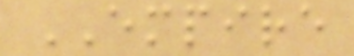EMPIRE
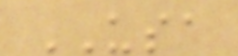USA
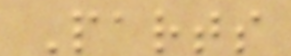Parts
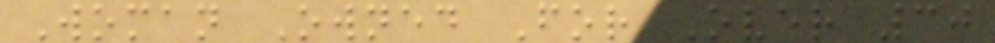Woman Owned For Over 30
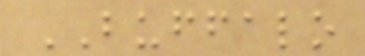BUFFALO
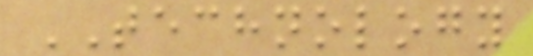TECHNOLOGY
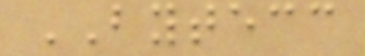BYTECC
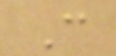C
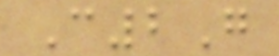C2G
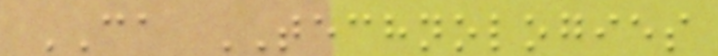CA TECHNOLOGIES
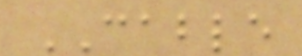CABLE
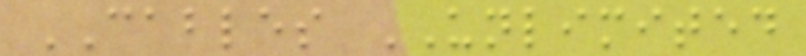CABLES UNLIMITED
